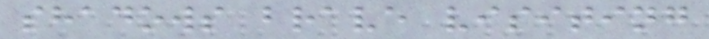shadows brave visiting
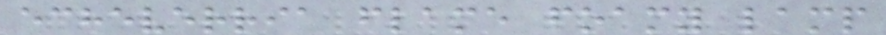echeverria flame foamy lamp
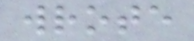wrote
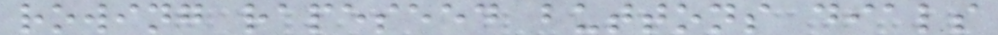rowing rapeseed buttons dials
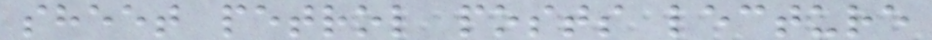sheet petrol posts lecture
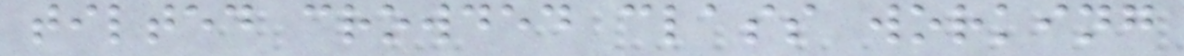tilted crowded class working
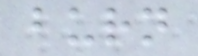burn
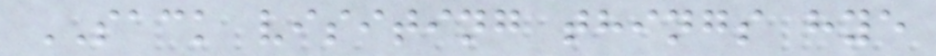SACK visiting things hye
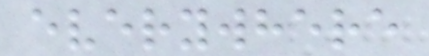everywhere
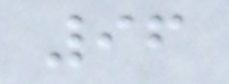96
